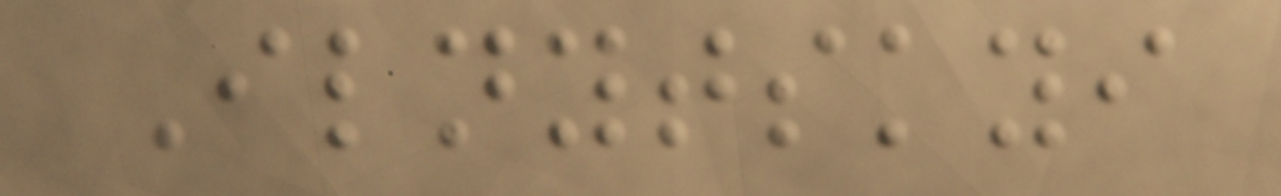Ilnytskyi
